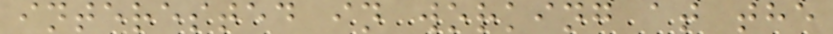interested in working at the
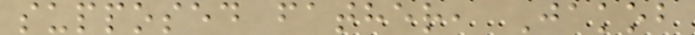supposed father, Jakob
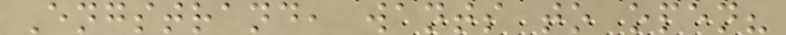Engstrand, wants to open?
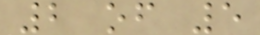2 of 5
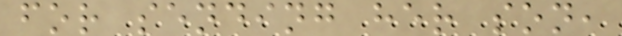for sending her son,
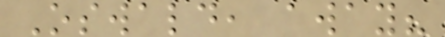Oswald, away?
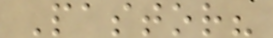Pastor?
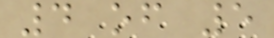4 of 5
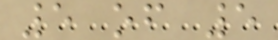5 of 5
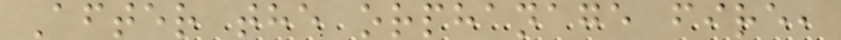After the orphanage fire,
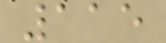115
